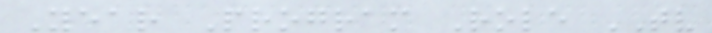Year Program Role TV
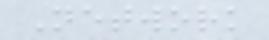Network
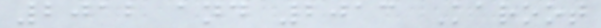2012 and 2013 Karoot
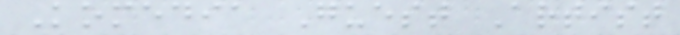Komedia Guest Artist
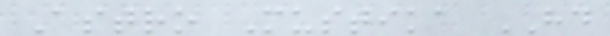Astro Mustika HD
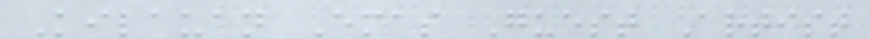Kilauan Emas Guest Artist
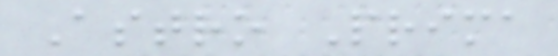Astro Prima
